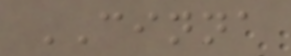CINNA
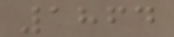1864
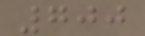700
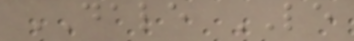DALE LE
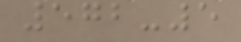572-5
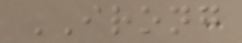IRONG
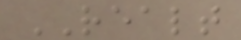REALT
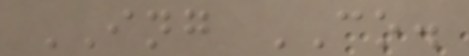ING CO.
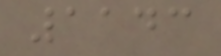1143
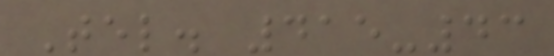Tel. 415-43
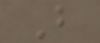B
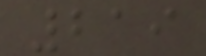219
